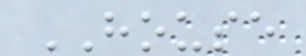HOUSE
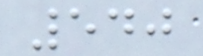540
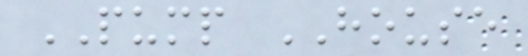PUMP HOUSE
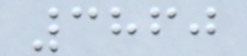3860
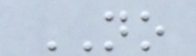NO
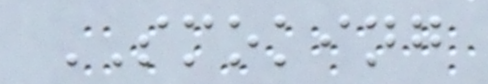SMOKING
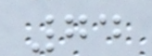74
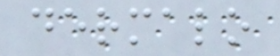dermalo
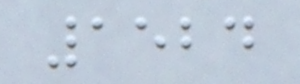1524
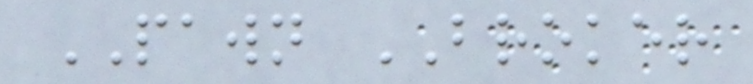PAWN BROKER
